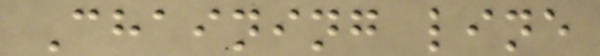Chaining line
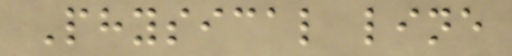Physical line
